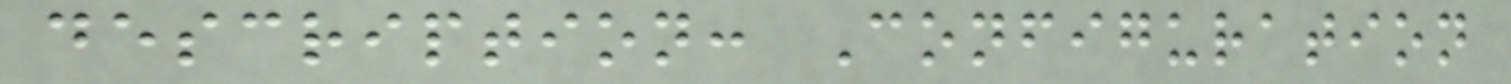description: Configuration
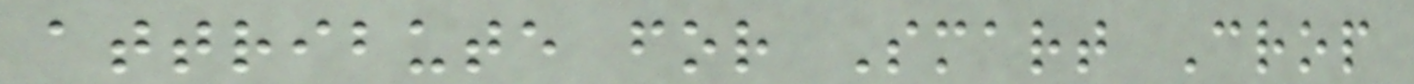attribute for Smart Crop
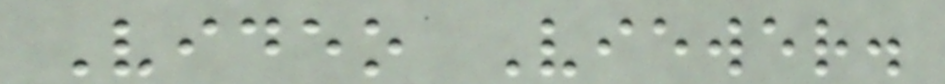Video Viewer.
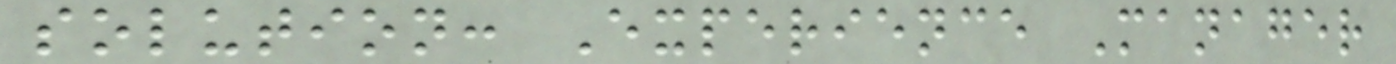solution: Experience Manager
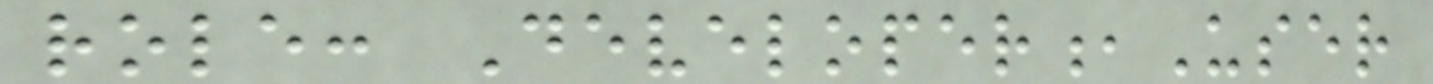role: Developer,User
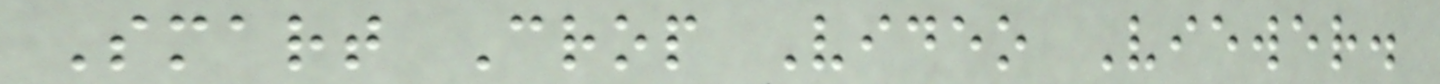Smart Crop Video Viewer.
